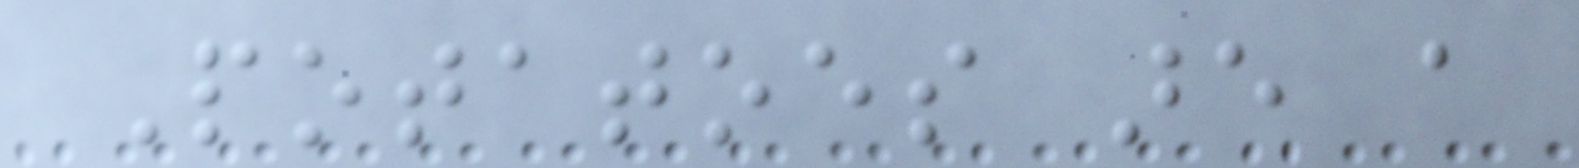Potatoes are a
